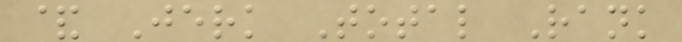& Jerk Total Rank
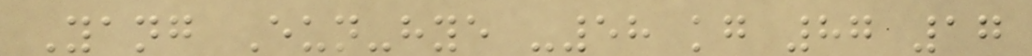Yang Eun-hye -58 kg 87 17
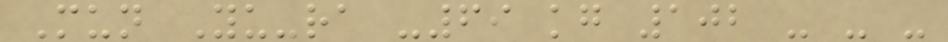Mun Yu-ra -69 kg 102 - - -
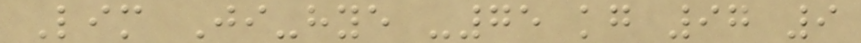Lim Ji-hye -75 kg 97 9
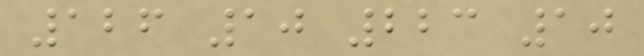126 10 223 10
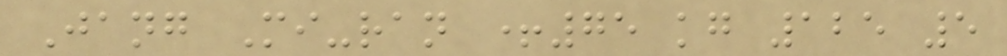Jang Mi-ran +75 kg 125 5
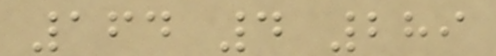164 4 289
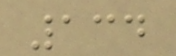134
